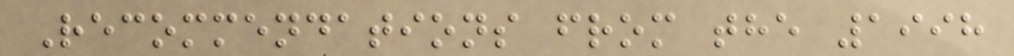Recommendations from the 1998
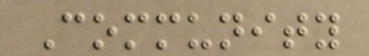Community
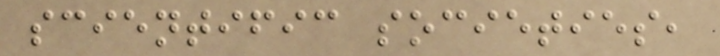scientific societies,
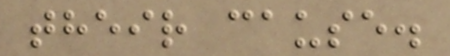their cause.
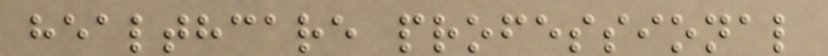healthcare professional
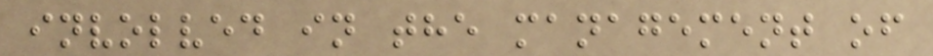involved in the management of
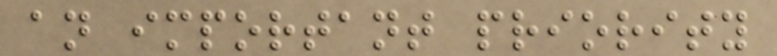an important priority
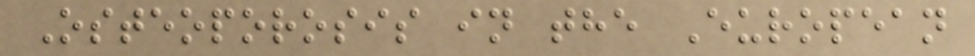Osteoporosis in the European
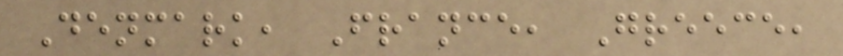Denmark, France, Greece,
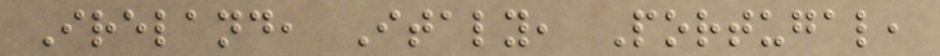Ireland, Italy, Portugal,
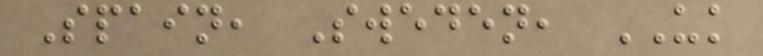Spain, Sweden, UK
